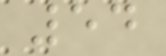54
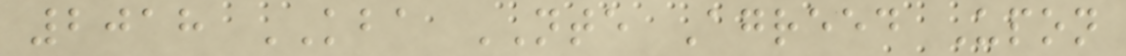2018 KBA NTE Agreed Upon
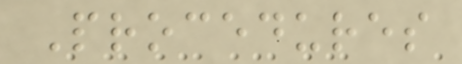Procedures
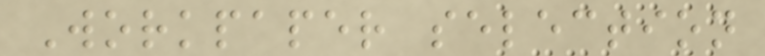Workpaper selection
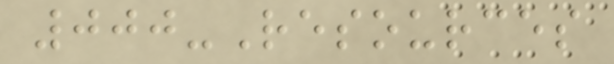000-Resources
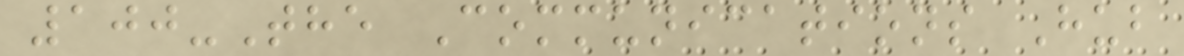100-The Communications Hub
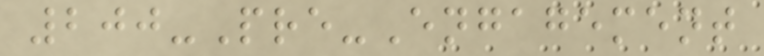200-Pre-Engagement
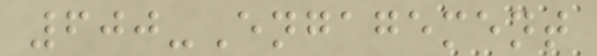600-Engagement
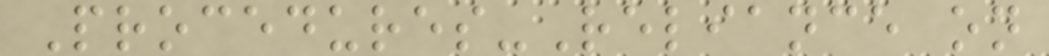Procedures-Reliance on
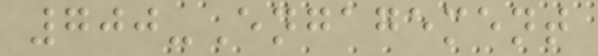700-Engagement
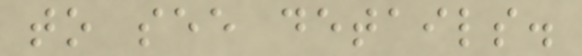to see details.
